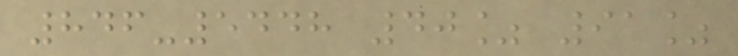846-5448 40% 91%
